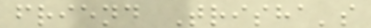friend Trisha's
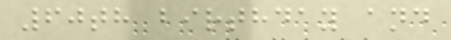60th birthday and
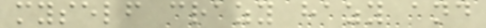myself crazy hazy and
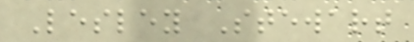Lesley Stewart
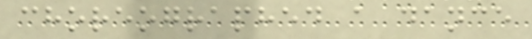choreographed a dance
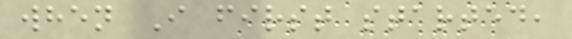when I first started,
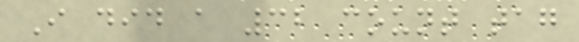I did a 32 count tag
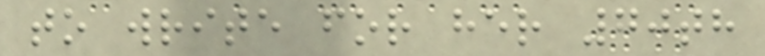to write for her 70th
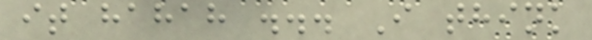it hahah ... I think
